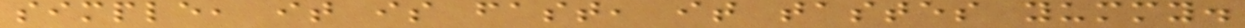simple, it is fast, it tastes yummy.
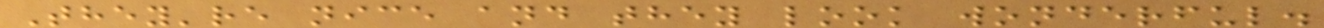They're nice and they look wonderful.
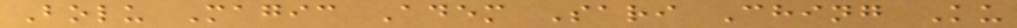Bolu Magic Adem Sari Ching Ku
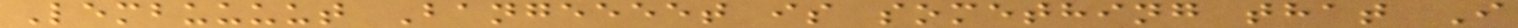Lembuuuut Bangeeeet is something that I
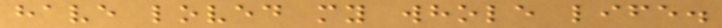have loved my whole life.
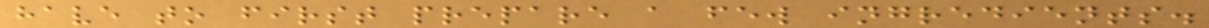have to first prepare a few ingredients.
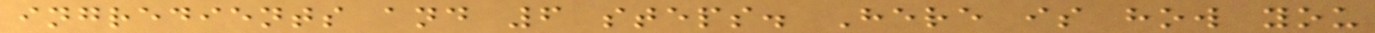ingredients and 6 steps. Here is how you
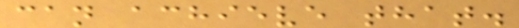can achieve that.
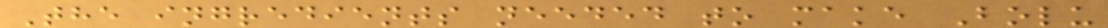The ingredients needed to make Bolu
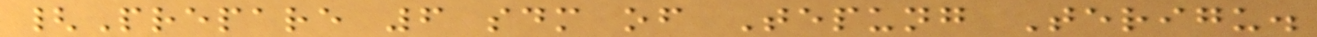{Prepare 6 sdm of Tepung Terigu.
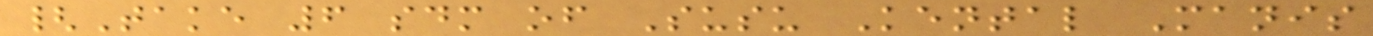{Take 6 sdm of Susu Kental Manis
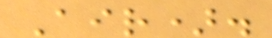Air).
